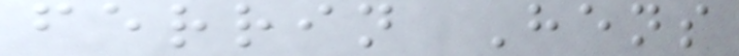ferrin Hens
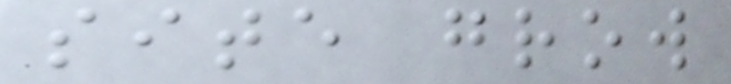site grow
